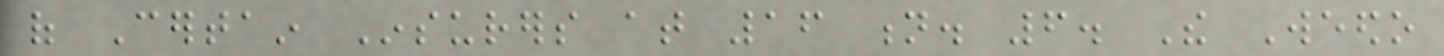of Certain Insurers at 16 n. 6. The Weedo
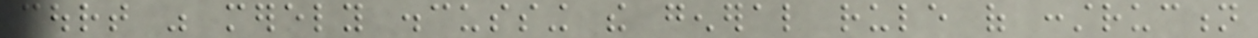court was merely discussing the general rule of construction
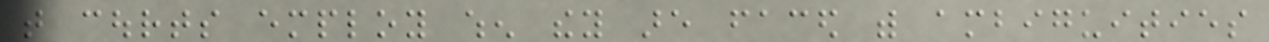that courts employ when they are faced with ambiguities
